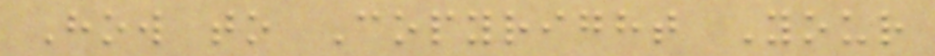How to Copyright Your
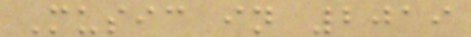Music in 2019
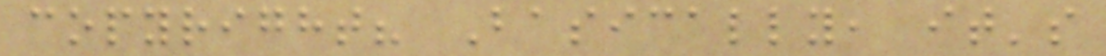copyright? Basically, it's
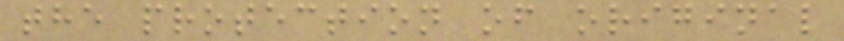the protection of original
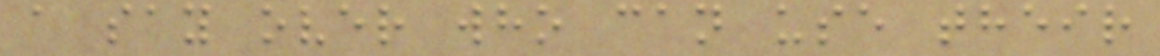a say over who can use their
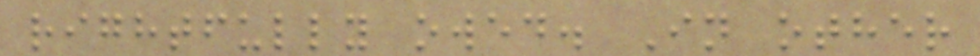rightfully owed. In other
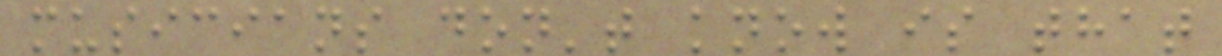musicians don't know is that
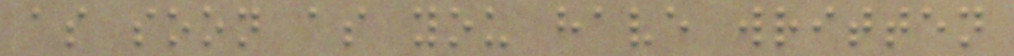as soon as you have written
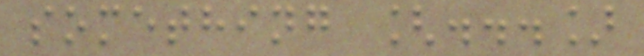something [...]
